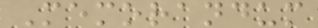Memorandum
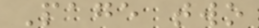Page two
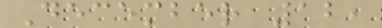December 12,
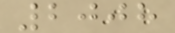2008
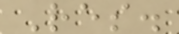Res.
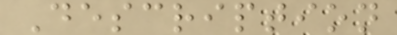Description
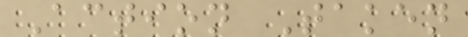Action Taken
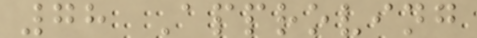78 Approving
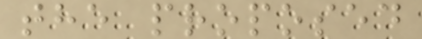the proposed
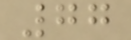77
